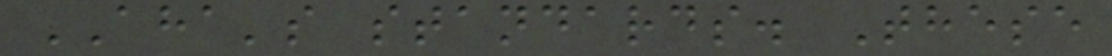AHA's standards. These
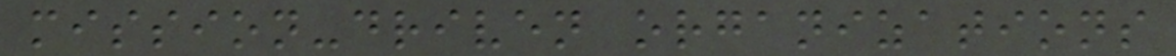mission-driven organizations
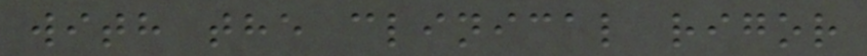with the clinical rigor
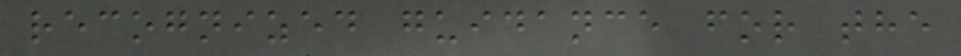recognized guidance for the
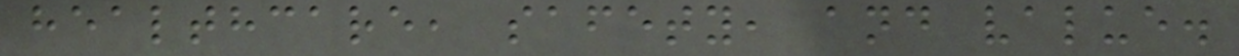healthcare, safety, and value.
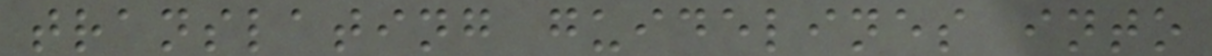translating guidelines into
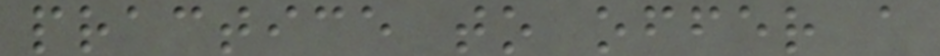practice to offer a
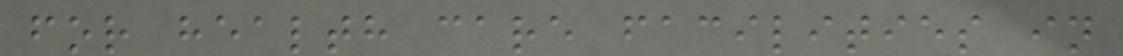for health care facilities in
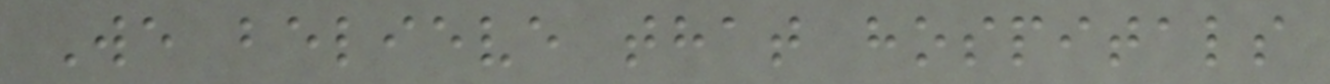We believe that hospitals
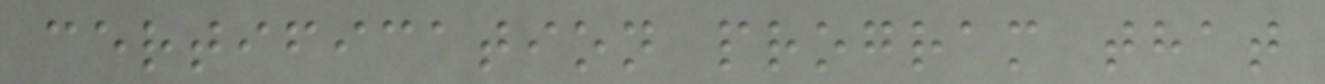certification program that
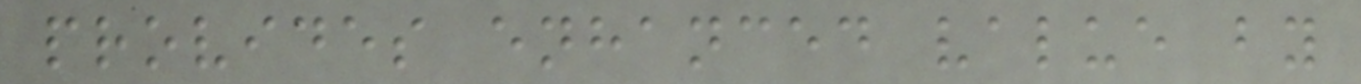provides enhanced value by
